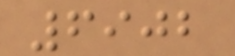6902
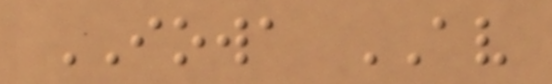IOWA AV
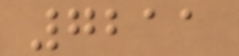7211
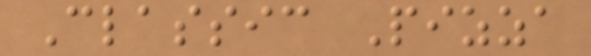Classic Pizza
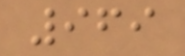969
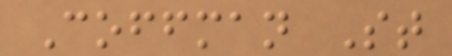Coffman St
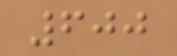600
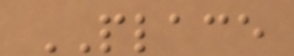PLACE
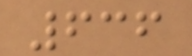636
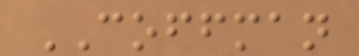COFFMAN
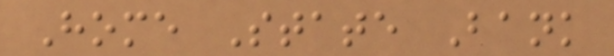Home State Bank
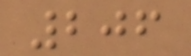206
